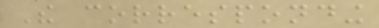The corresponding
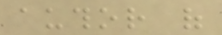author of
